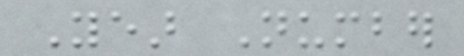Year Number
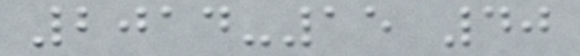2014-15 40
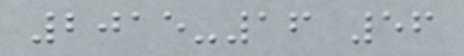2015-16 56
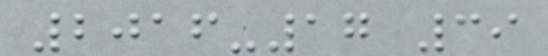2016-17 39
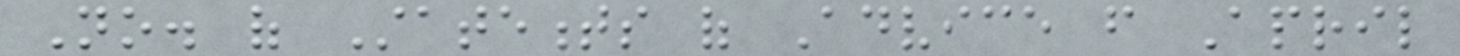No. of Statements of Advice from April
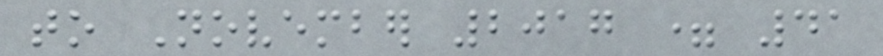to November 2017 = 41
